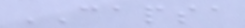CAPSA
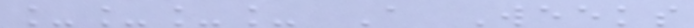____ A Weeks
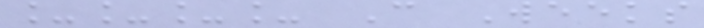____ C Weeks
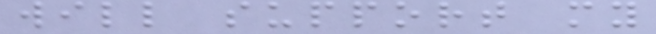will support my
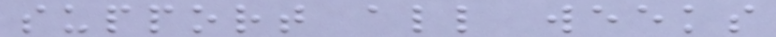support all weeks
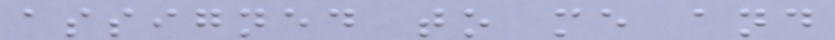assigned to me and
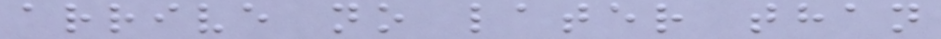arrive no later than
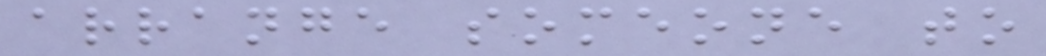arrange someone to
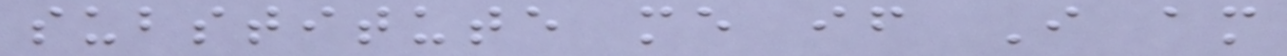substitute me if I am
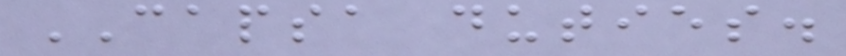CAPSA duties.
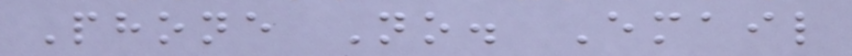Phone No. Email
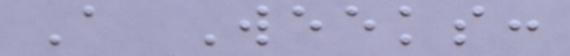A Weeks:
